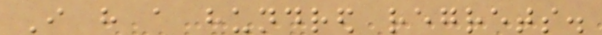I have a hundred regrets.
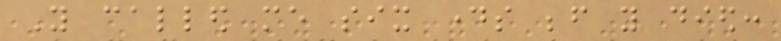You called me six days before you died:
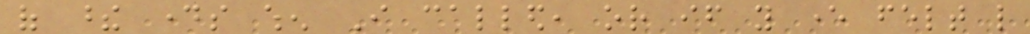of these days when I called, or if you ever felt like
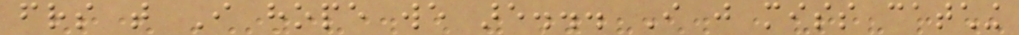friends that I hope we are... I just miss catching
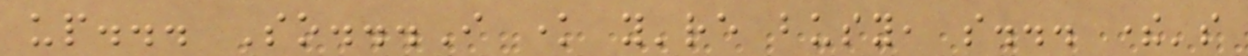up... So...I know you're busy, so... there's
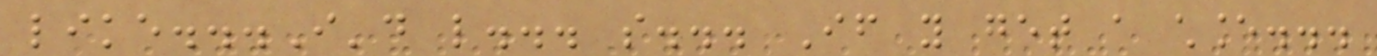like...I'd like... so... If you get a chance...
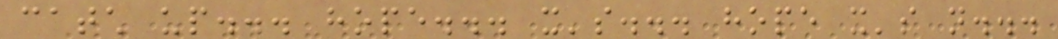catch up... hope... it's... hope it's not...
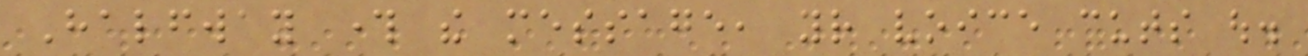Halfway through the message, your voice cuts out.
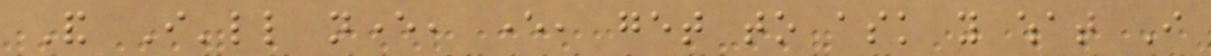And I'll never, ever, get to ask you what I
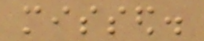missed.
